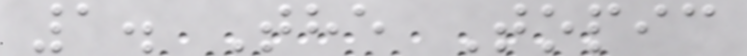1. The Topic
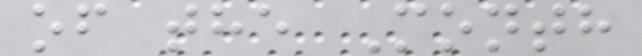of the Month
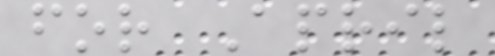for April
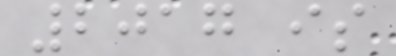2017 is
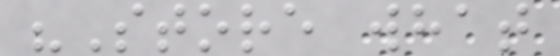"Store what
